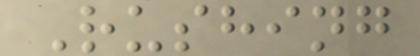Rushing
